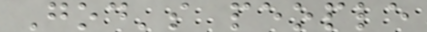God's people
